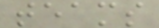teams
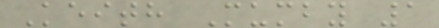Keith Mumby 1
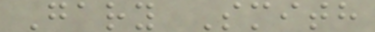Gary Smith
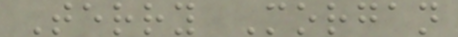Terry Morgan
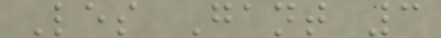Les Gant 3
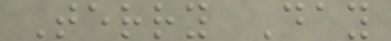Terry Day
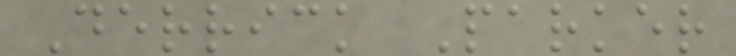Derrick Parker
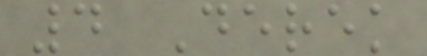4 Derek
